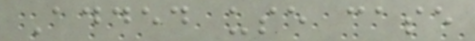Added use case
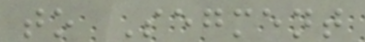to Segment
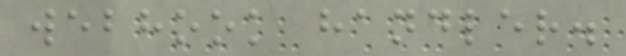webhook handler.
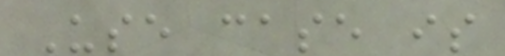Use case is
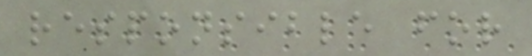responsible for
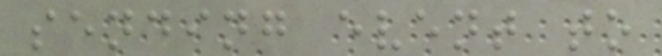sending event to
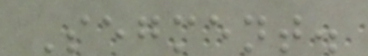Segment.
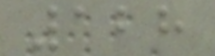128
